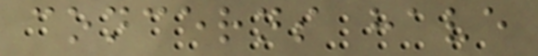concerns have
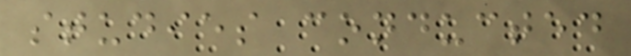studies conducted
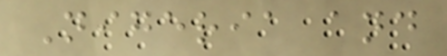Nigeria and
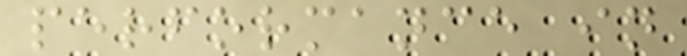performance in
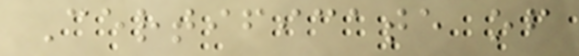Certificate of
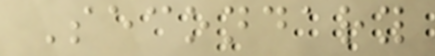Secondary
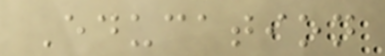Education
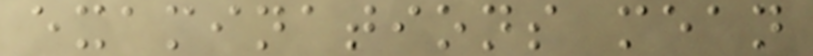examinations mean
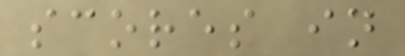scores in
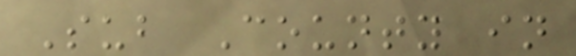Sub County in
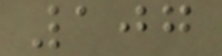107
